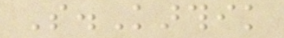S.Karthik
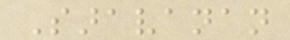Saravanan
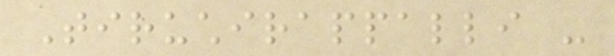Tiruchirappalli -
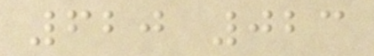620 023
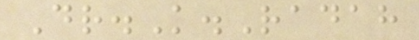Dr.K.Radah
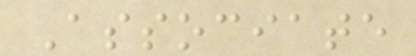Associate
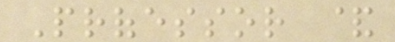Professor &
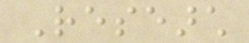Research
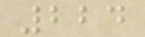224
